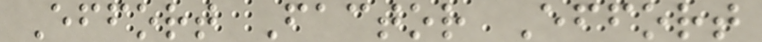Effort Factor Effort
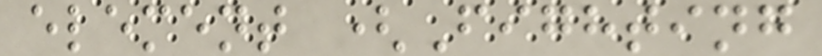element (Fighting
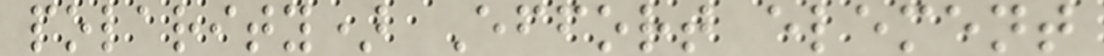polarity) Effort element
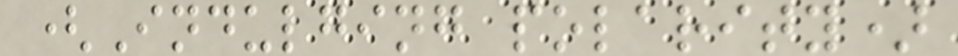(Indulging polarity)
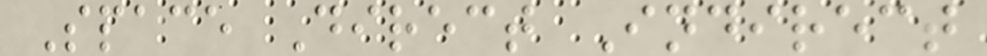Space Direct Indirect
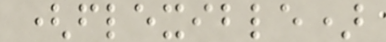(flexible)
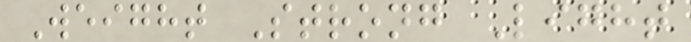Weight Strong Light
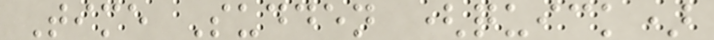Time Sudden (quick)
